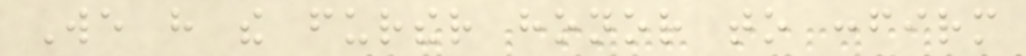We have the further honor to confirm
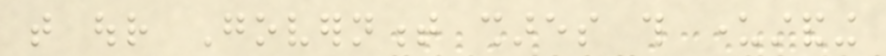that our Government shares this understanding
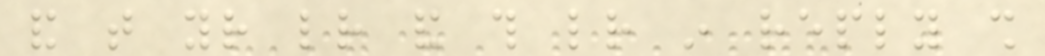and that your letter and this letter in reply shall
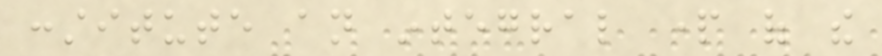constitute an integral part of the
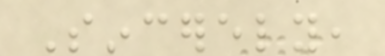Sincerely,
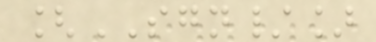[SGN/]
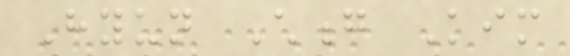Hyun Chong Kim
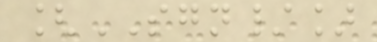[SGN/]
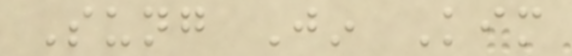Sung Jin Kim
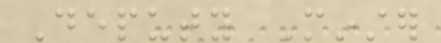Deputy Minster
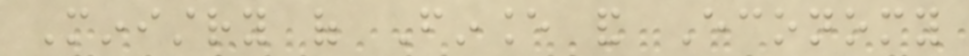Ministry of Finance and Economy
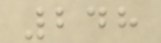248
